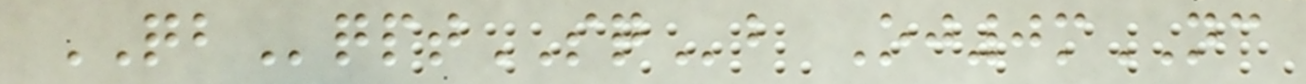QBqptSQb Oj0mNC
